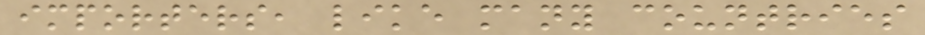importers, like many countries
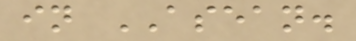in ASEAN.
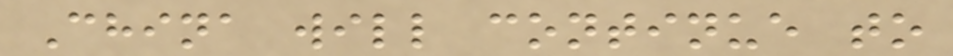China will continue to
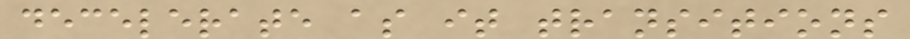decelerate as it transitions
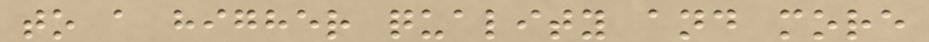to a higher quality and more
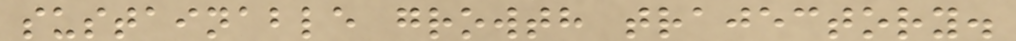sustainable growth trajectory.
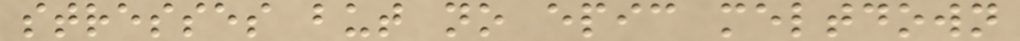stresses but no epic meltdown
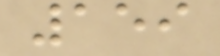159
